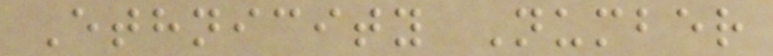Ethnicity Number
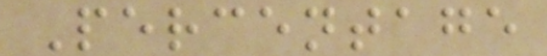Percentage
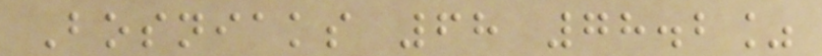Bosniaks 68 78.2%
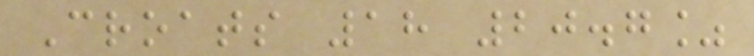Croats 18 20.7%
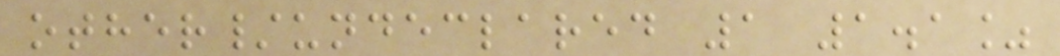other/undeclared 1 1.1%
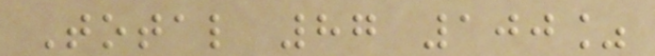Total 87 100%
